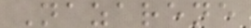Nazarene
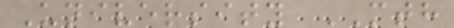University MTH
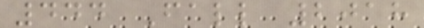444 Fall 2018
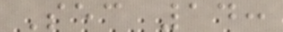Sec 14:
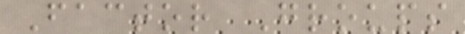Factor Groups
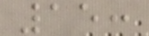15:
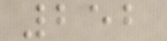252
